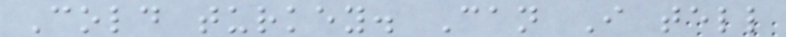Cold turkey. Can I tell
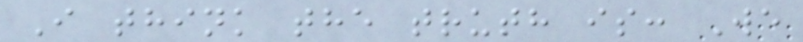I think the truth is: We
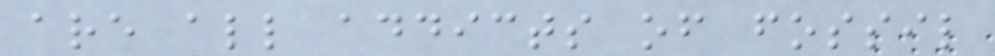are all addicts of fossil
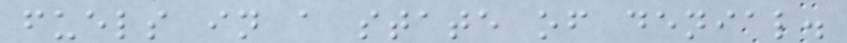fuels in a state of denial.
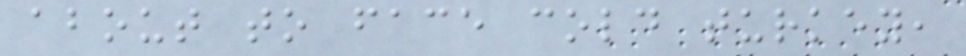about to face cold turkey,
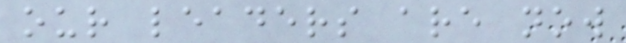our leaders are now
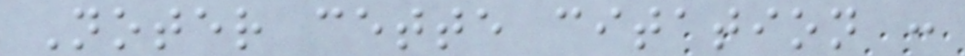Noter cette citation :
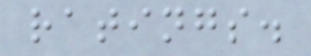ratings.
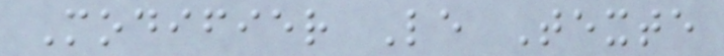Modifier Le Texte
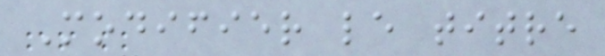Modifier le titre
